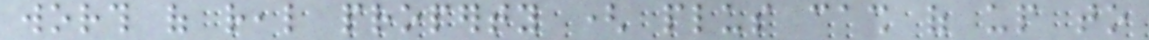worth of real property ( plus cash of up to
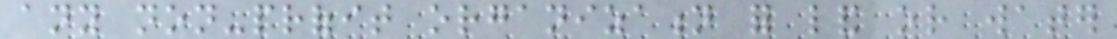any non-profit organization for land or water
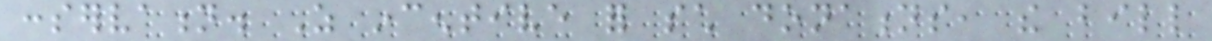conservation. As incentive for such donations, the bill
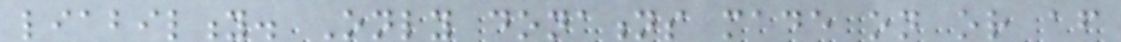liability. Only donations made on or after
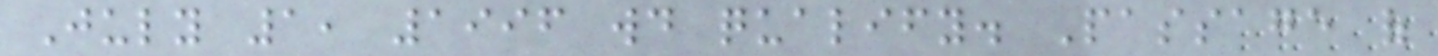July 1, 1996 would qualify. Passage of
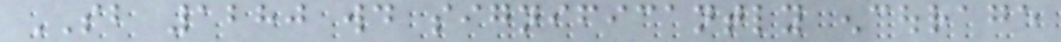SB 1280 would significantly encourage
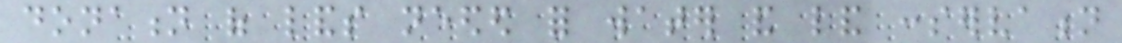donation of lands needed for water and land conservation
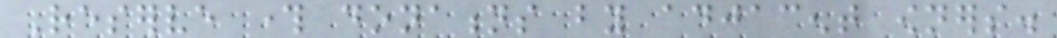Reserve through donations by adjacent owners.
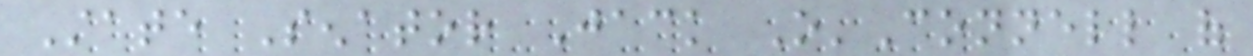State Senator Jack O'Connell of
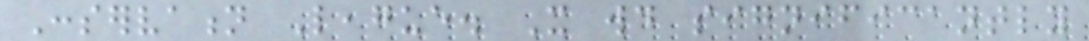Conservation League. It would significantly
